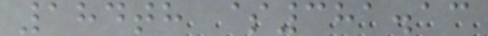184th $381.13
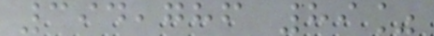394,786 89%
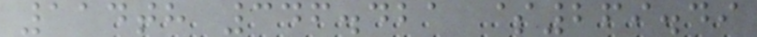114th 346.421 $269.49
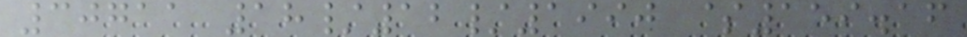30711 18/12/1990 $159.16
